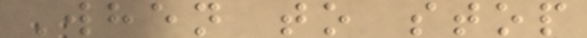When to stop
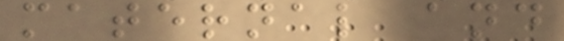maternal and
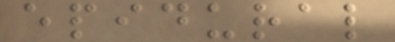epidural
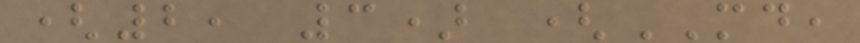(2, 3) (MD,
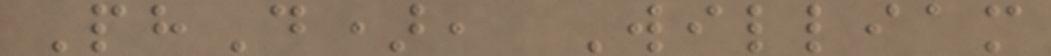PhD), William
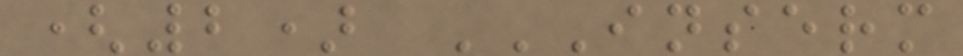(2) INSERM
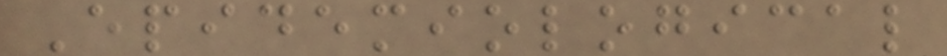Epidemiological
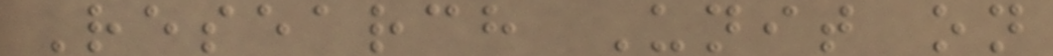Research Unit on
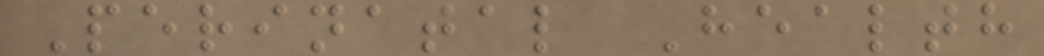Perinatal Health
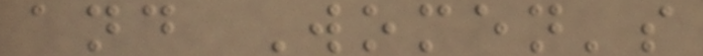and Women's
